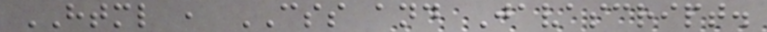HTML , CSS and Javascript.
